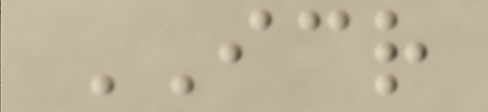ICR
